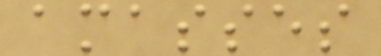amasses
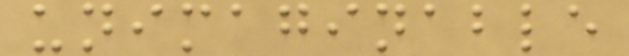unimaginable
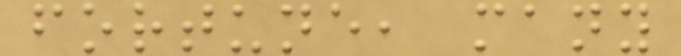fortune, many
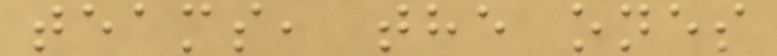teams, the ones
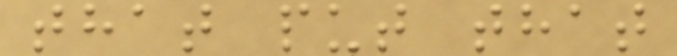that put that
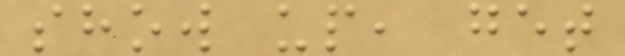show up, get
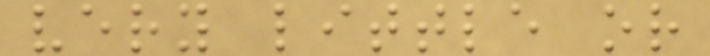very little or
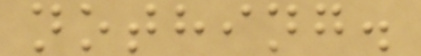nothing.
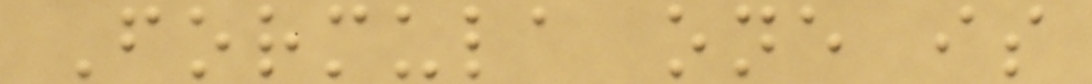Formula one is
